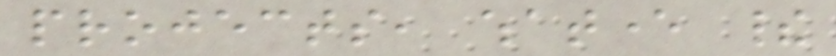projects, whatever their
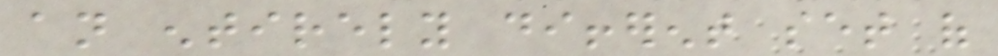an entirely different set of
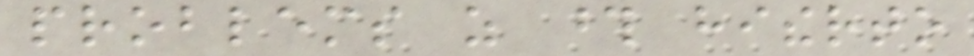problems as those hitherto
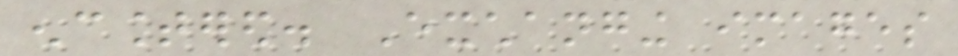encountered. Exchanging images
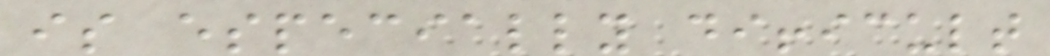is especially difficult
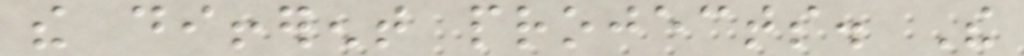the different projects. The
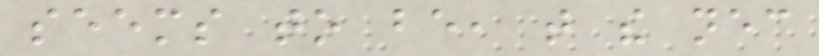seems to be, that the necessary
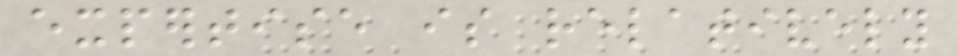expertise is relatively
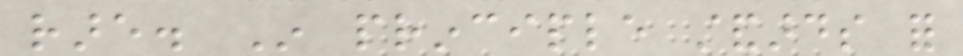rare. In principle standards for
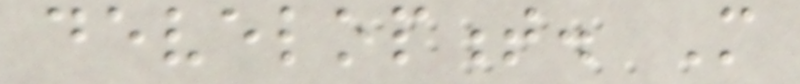development. More
